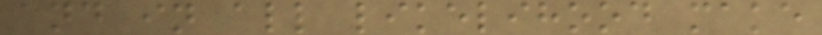and in all likelihood make
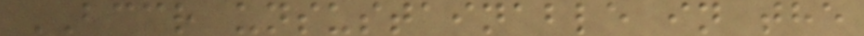BCCR unsustainable in the
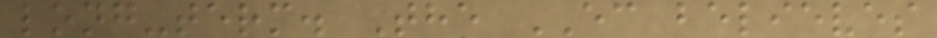long-term. The EC believes
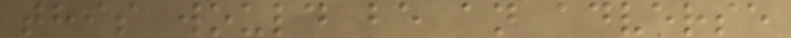this would be an adverse
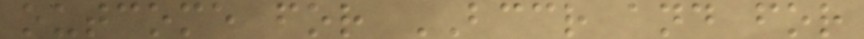outcome for BCCR and for
